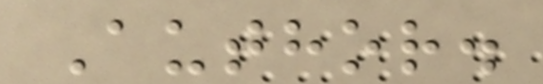Author.
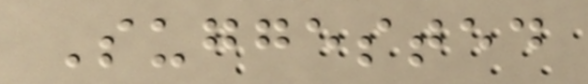Suggested
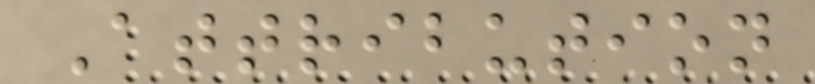Attribution
